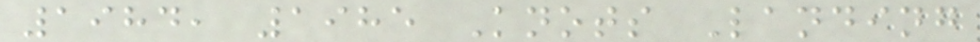1984, 1985 Knots Landing
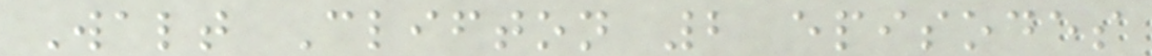Walt Clifton 2 episodes
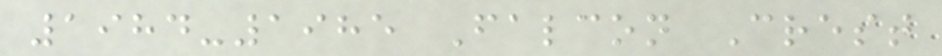1984-1985 Falcon Crest
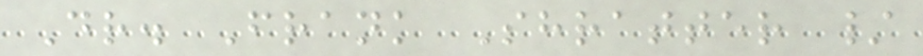Dr. Frank Shratter /
